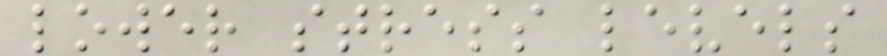lower stress levels
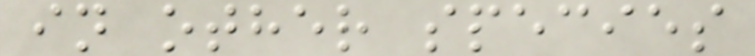in other species
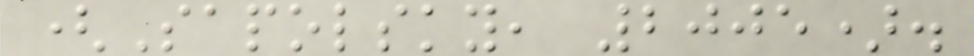(Sapolsky, 2005).
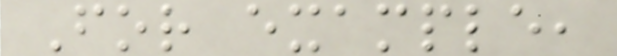For example,
